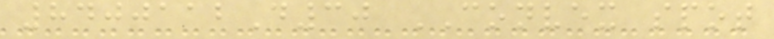8400112D30 CONVEX spot
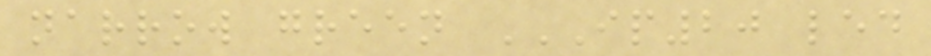narrow green IP20 LED
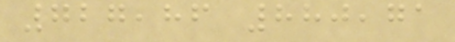727,86 880,71
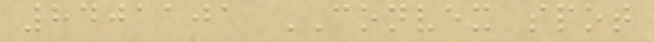8401101 CONVEX spot
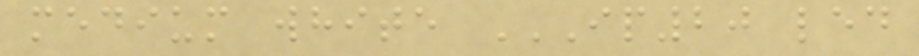medium white IP20 LED
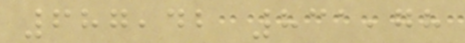687,42 831,78
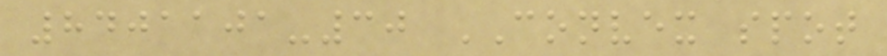8401101-30 CONVEX spot
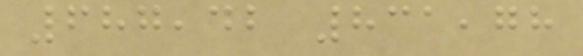687,42 831,78
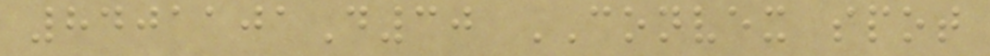8401101D30 CONVEX spot
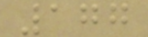177
